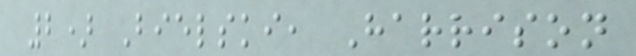2) Bielski, Harrison
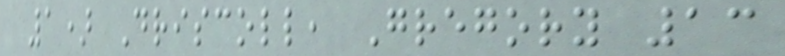1) Driscoll, Gregory 13
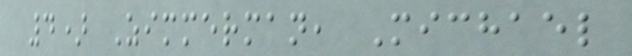4) Zimmerman, Michael
